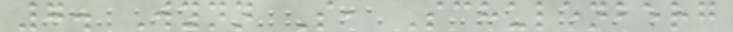7. Wynn S, Schulenberg
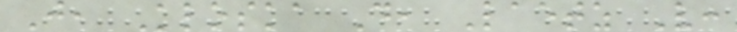J, Kloska D, Laetz V:
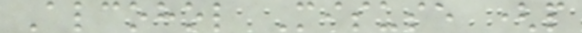Alcohol Misuse (p
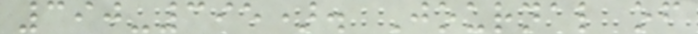390-395). Journal of
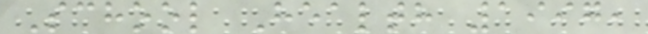School Health 1997,
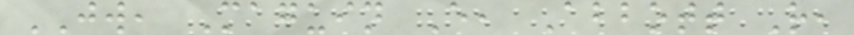JW, Maguin E, Abbott R,
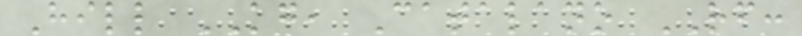Hill KG, Catalano RF:
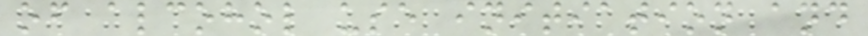of alcohol use initiation and
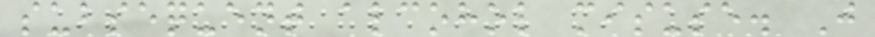subsequent alcohol misuse. J
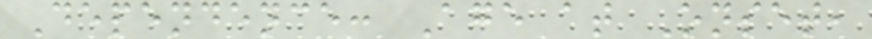Dependence: Age at Onset,
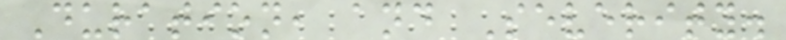Duration, and Severity.
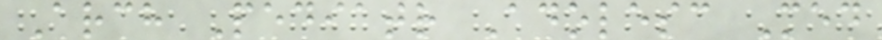Arch Pediatr Adolesc Med
